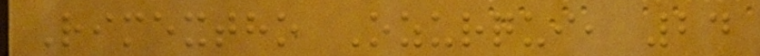Rimextho Ozurqui, 24
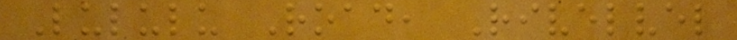Lululu Road, Rivelvel
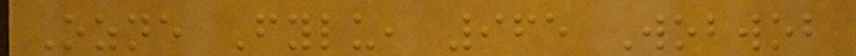Ozne Fylu, 965 Wobwob
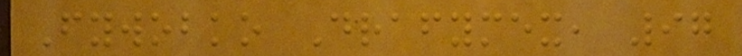Fywobko Drafymex, 97
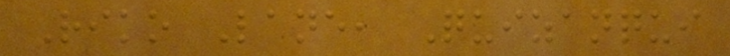Riko Lane, Quizanqui
